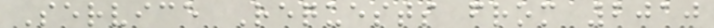Service Requests from 2010
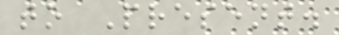to Present.
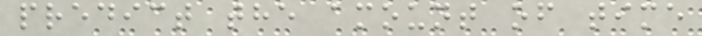predict the amount of time
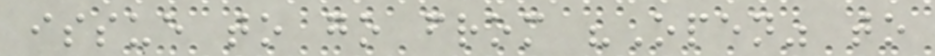issue to go from "Open" to
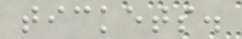tickets.
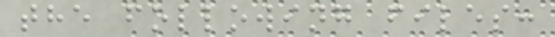the following files:
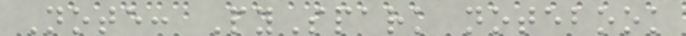Note: PySpark notebook
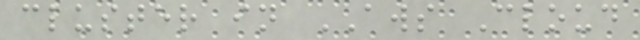cluster in AWS Cloud
